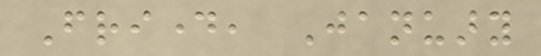Friday, January
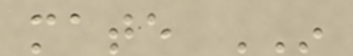mate IN
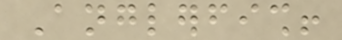Anglerfish!
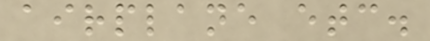airplane etc.
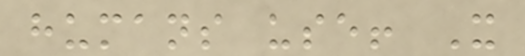humans use! It
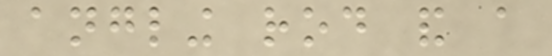angling rod and a
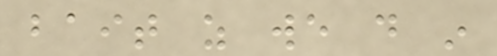bait as we do in
